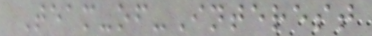Team-of-Interest
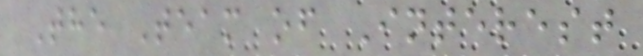The Team of Interest
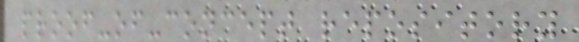proof-of-concept repository
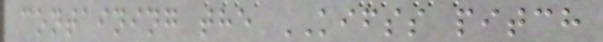containing the KIFSS pitch
